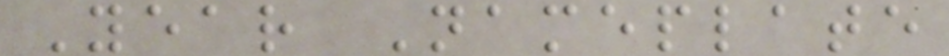Year Nameplate
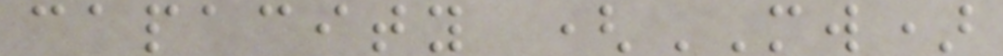capacity (MW)
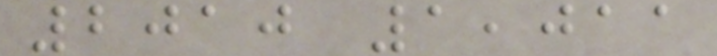2010 1,011
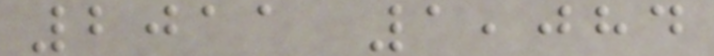2011 1,084
